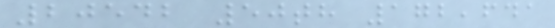20542 50th 172,641
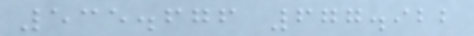535.676 677.922
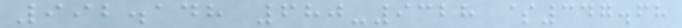992.148 680-9328 $347.68
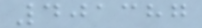401387
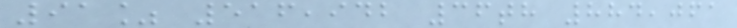91% 516,942 36th 884,061
